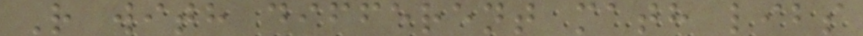R with different math libs
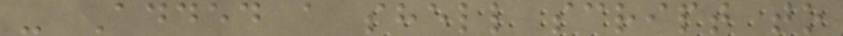- Added a shell script to
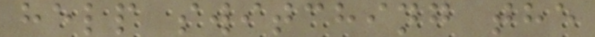help switching the
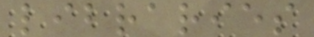libraries
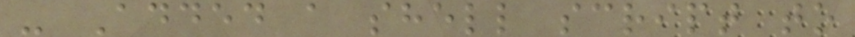- Added a shell script to
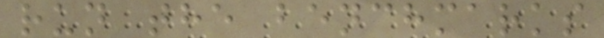run the benchmarks
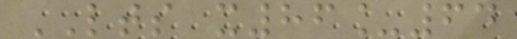LTS x86_64
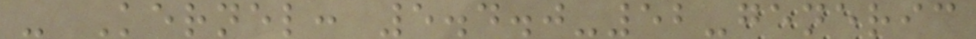- Kernel: 5.4.0-52-generic
